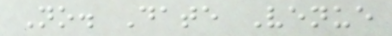No. Date Venue
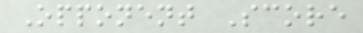Opponent Score
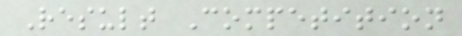Result Competition
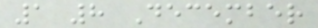1 8 December
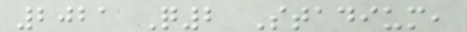2021 Q2 Stadium,
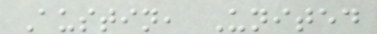Austin, United
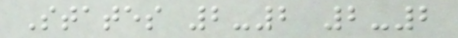States 2-2 2-2
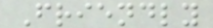Friendly
